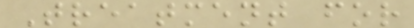Treatment for
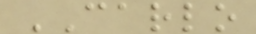CARLO
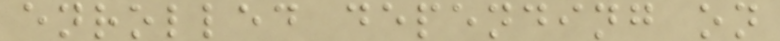enrolled depending on
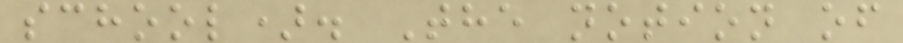school). The notion of
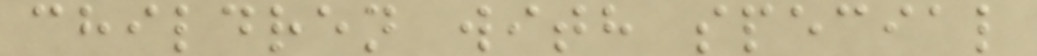children with special
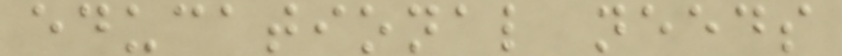educational needs
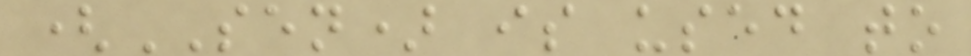(SEN) is used to
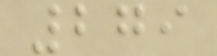279
